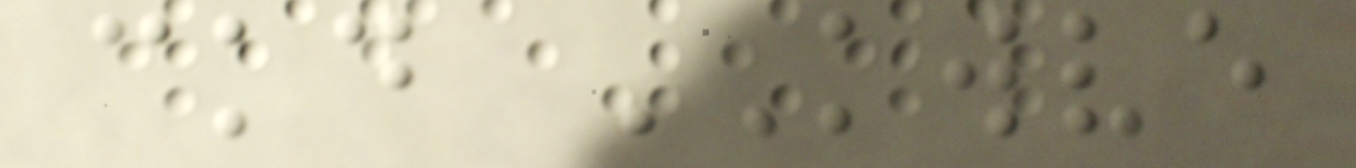ckd KWVE
